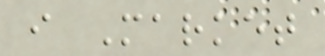i Market
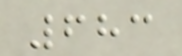683
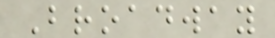Broadway
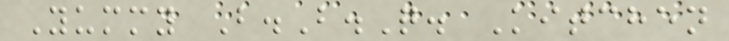Yummy B.B.Q. Kitchen
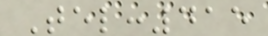Tel:415
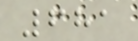681
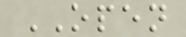OPEN
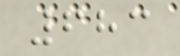683
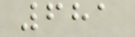681
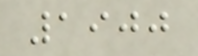1900
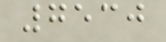7530
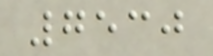7530
